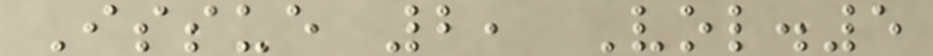Issue 2, Vol.5
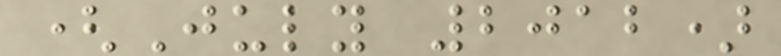(July 2012)
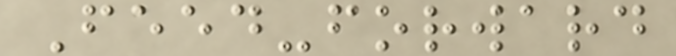Feed-forward
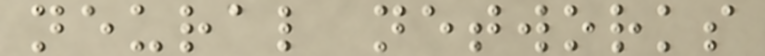neural networks
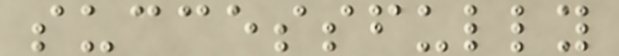successfully
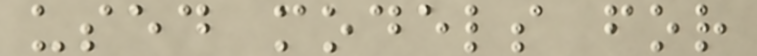used models for
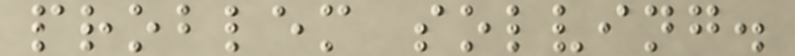problem solving.
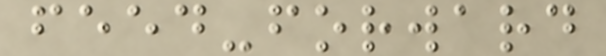feed-forward
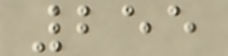255
